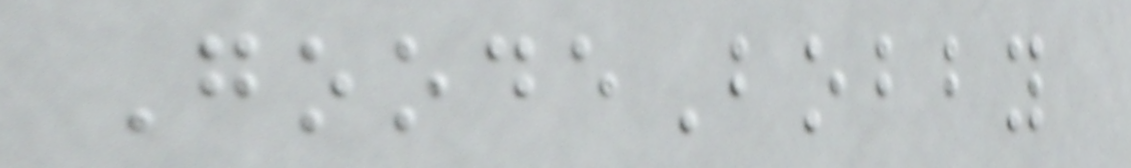GoodeBobby
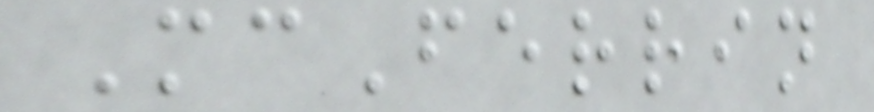McFerrin
